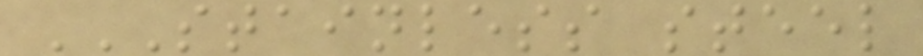STAINLESS STEEL
